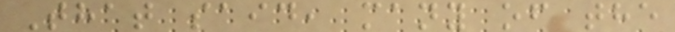That said, many of the
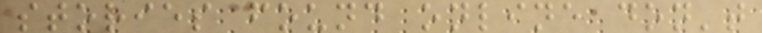stories found online don't
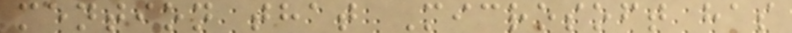mention that Microsoft has
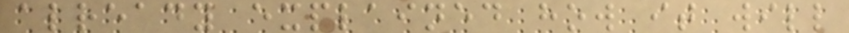already explained how it will
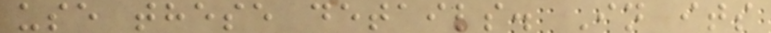use these details. In its
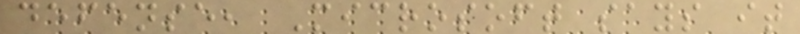defense, Microsoft says it
